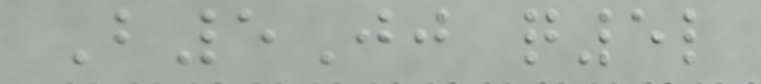B5Jj q5l
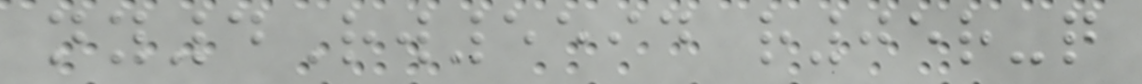ny4Rw5594 r05r-q
